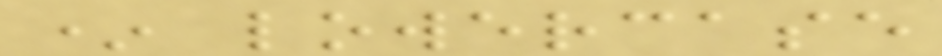* lowercase
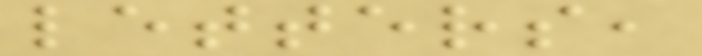letters,
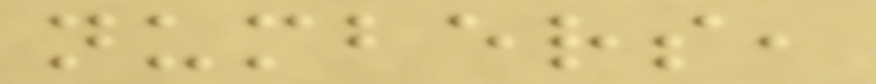numbers,
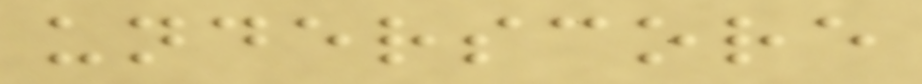underscore
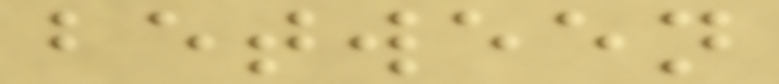between
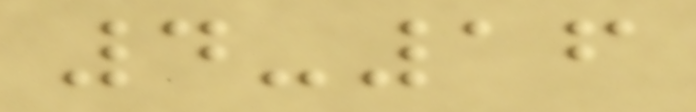4-16
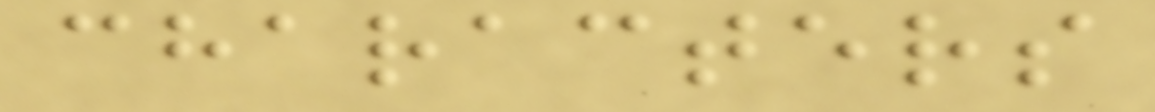characters
